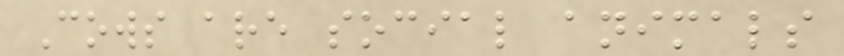Cows are social animals
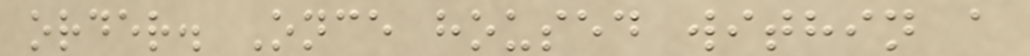order. Once housed within a
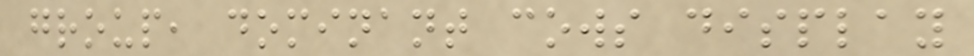group, dominant cows display
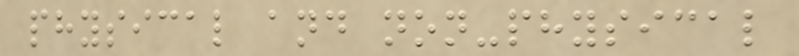physical and non-physical
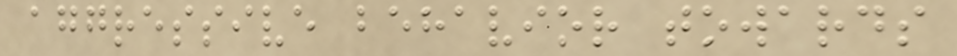aggressive behavior towards
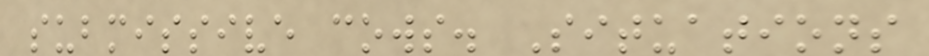submissive cows. Situations
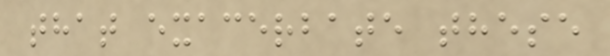that exacerbate these
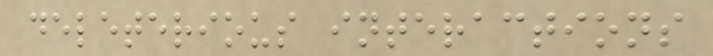deleterious interactions
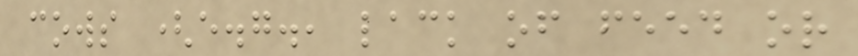cows (e.g., lack of feed or
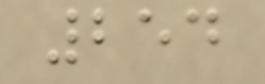254
